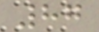87
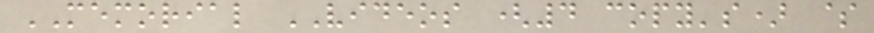MEMORIAL VIDEOS (4 copy's) $
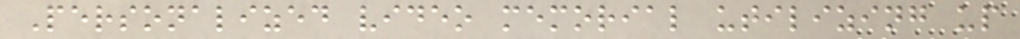Personalized video memorial utilizing up
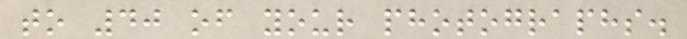to 40 of your photographs.
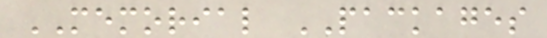MEMORIAL PACKAGES
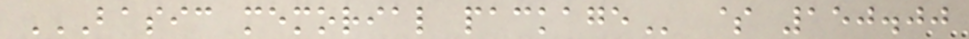BASIC MEMORIAL PACKAGE $ 150.00
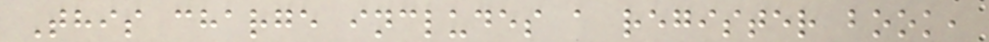This charge includes a register book,
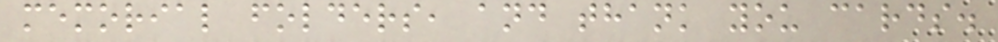memorial folders, and thank you cards.
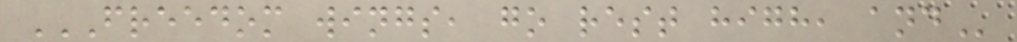FREEDOM WINGS, GO REST HIGH, AND
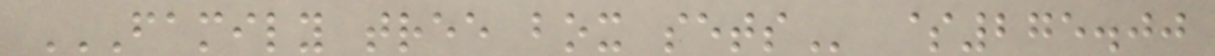FAMILY TREE BOX SETS $275.00
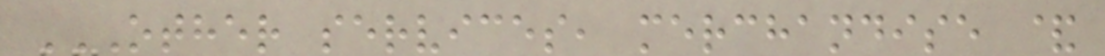OTHER SERVICES, MERCHANDISE &
